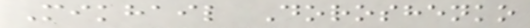Mikhail Doroshenko
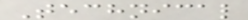Technical
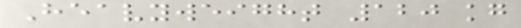Heavyweight 120 kg
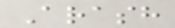Arash
